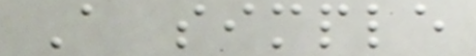A simple
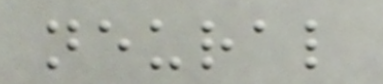neural
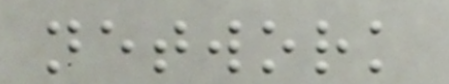network
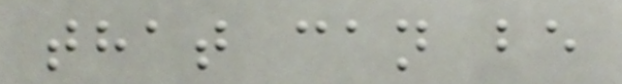that can be
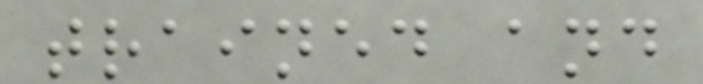trained and
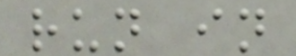run in
